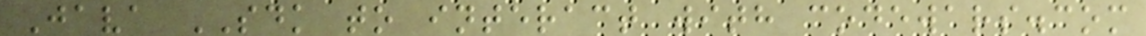Java SDK to interact with codewars.com
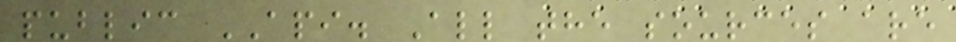public API. All the sources are
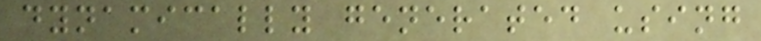dynamically generated using
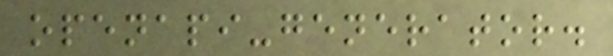openapi-generator.
